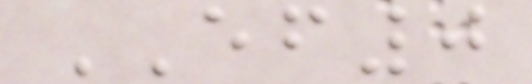EF0
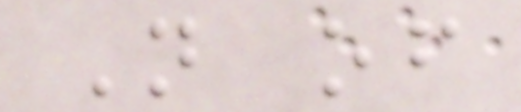N of
